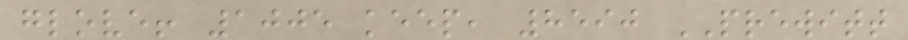glove! 1005 keep, 8590 PREWITT
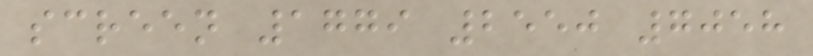screen 1779 2550 7058
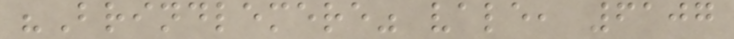"Brindlemere" vale, 6107
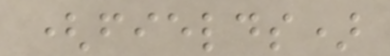(fields)
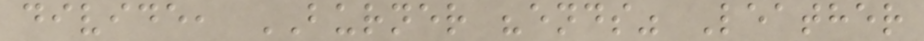divide, BURNER "ends" Leather
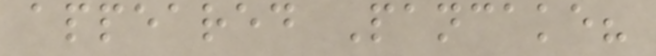appeared Pancake?
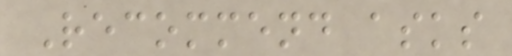Recommend asks
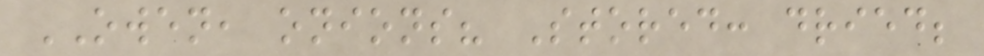OWEN, onions? Stored: dried;
